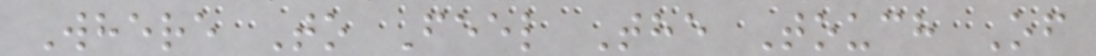Where To Feel The Touch Of
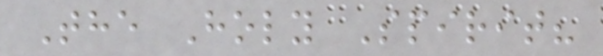The Holy Spirit?
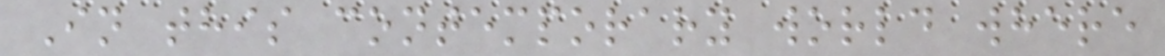In this contemporary world where
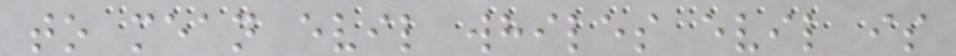to mean evil whiles evil is
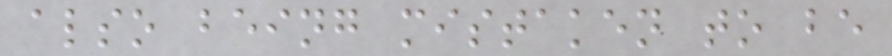also being mistaken to be
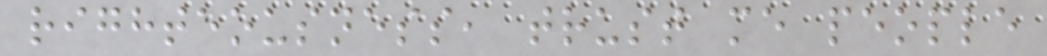righteousness, trust me people
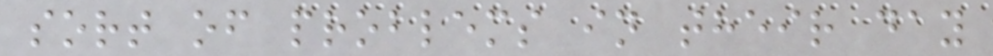sort of problems in their day
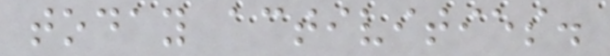today activities.
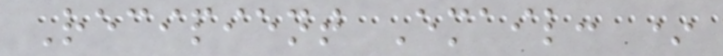Recipient Email: *
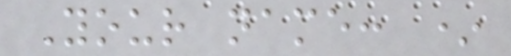Your name: *
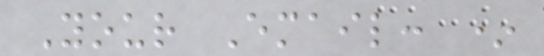Your Email: *
